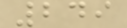249
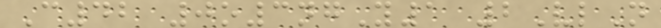C42 0o3ngY1 2VlN
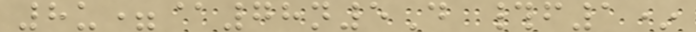8u=@78n5D #f1*
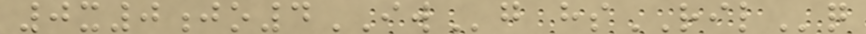0x0jo4IWg hsRILq
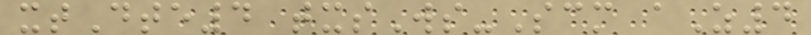xtDte4 txsWs-Scm aZ4
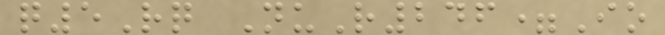q5Rq NuR246=Io
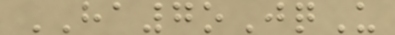HA7oJqU
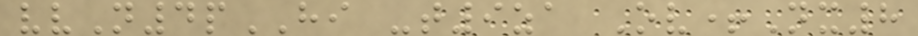vvN4pHI -t9za Ov+Nx8
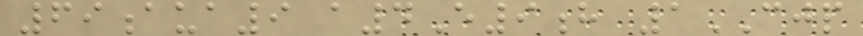69aua9 a4E9h 1CJP
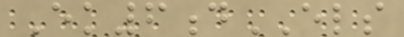Ek6dELS
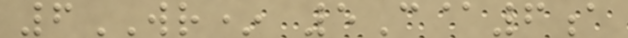6WR* 5C@6a
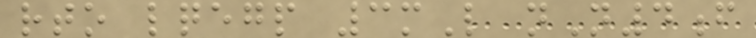rto lqegp 3mL nN4f
